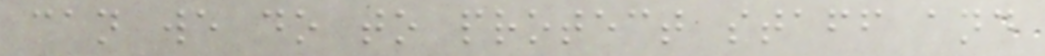can we do to protect staff and
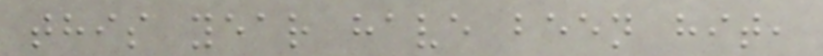this year have been hit,
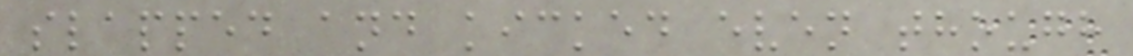slapped and kicked even though
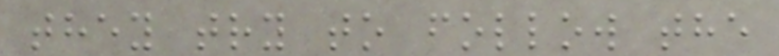they try to follow the
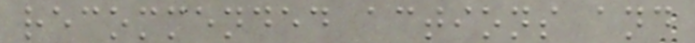recommended actions and
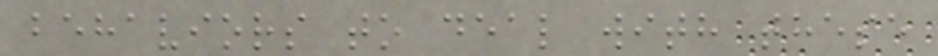behaviors to deal with these
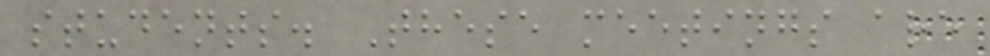students. These meetings are
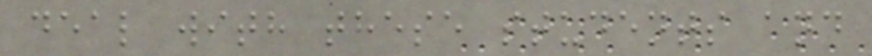deal with these students and
